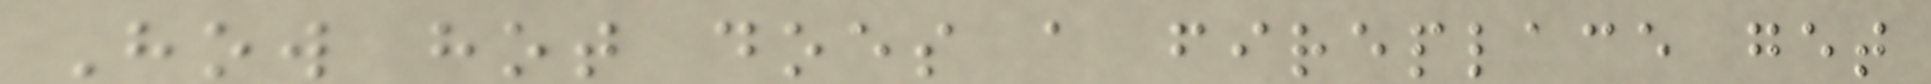How hot does a fireplace get
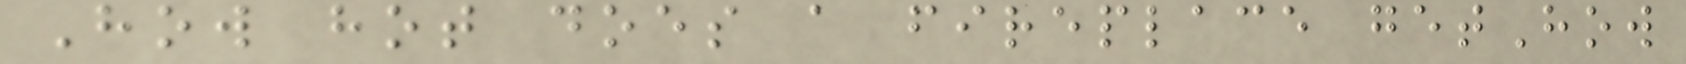How hot does a fireplace getHow
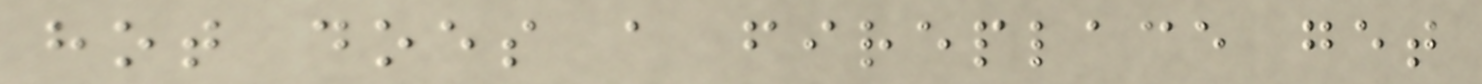hot does a fireplace get
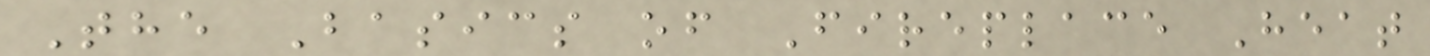The Basics of Fireplace Heat
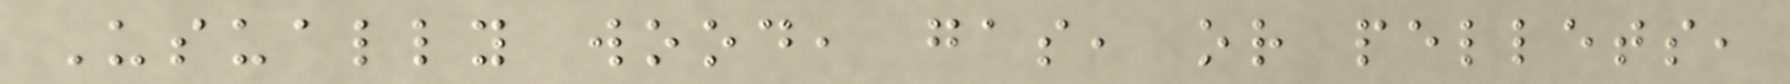Usually wood, gas, or pellets,
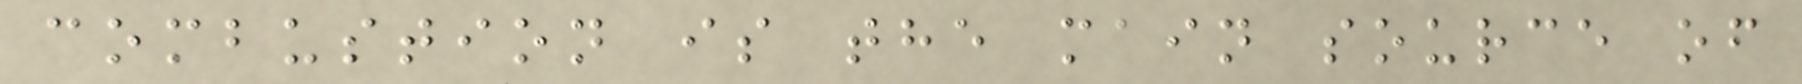combustion is the main source of
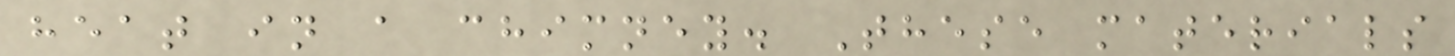heat in a chimney. These materials
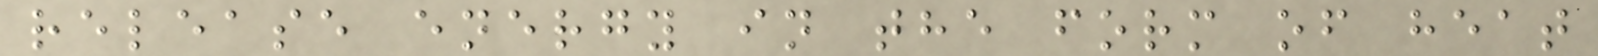release energy in the form of heat
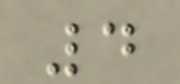4
